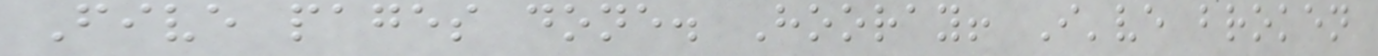Five pages done. Hooray! I've broken
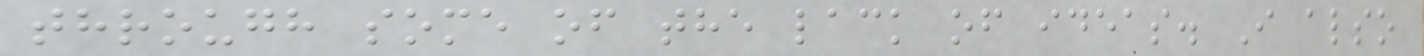through some of the lack of ideas. I also
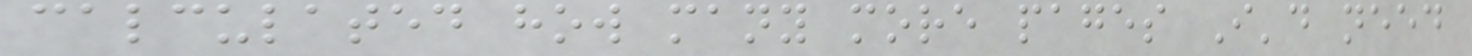calculated how many more pages I'd need
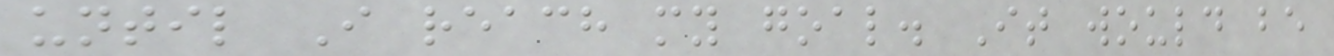until I reach my goal. It would be
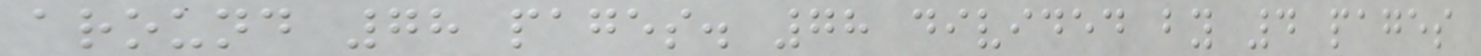around 78 pages. 78 divided by 4 pages
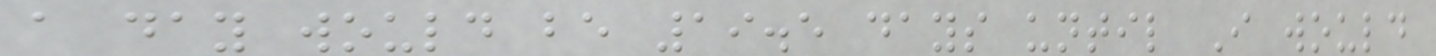a day would be 19.5 days until I would
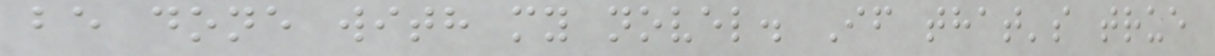be done with my novel. If that's true
